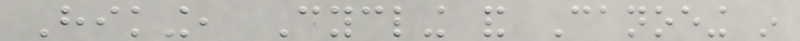Hiking, Cycling and Canoeing in
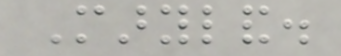Maryland.
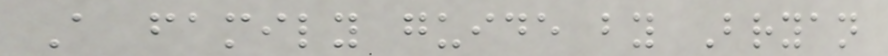A family guide by Bryan
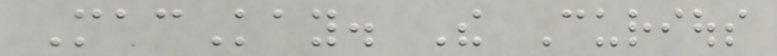MacKay. The Curious
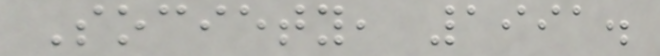Society, 1991.
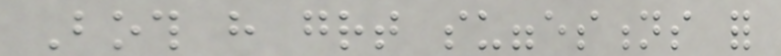Both have great suggestions for
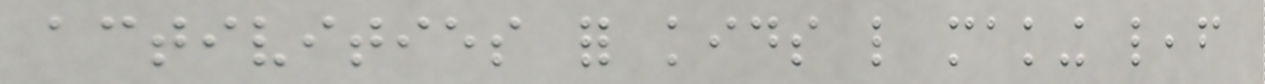activities for kids like making leaf
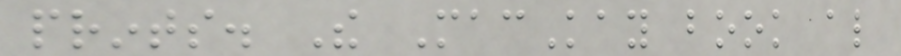prints. The MacKay book also
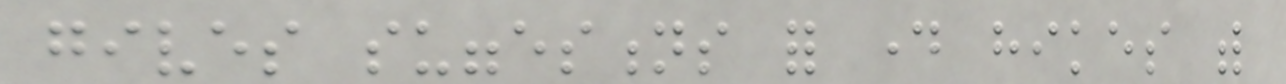gives suggestions for day hikes with
